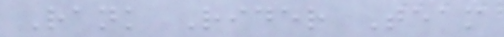Rank Rider Team
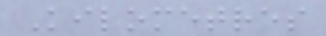Kilometres
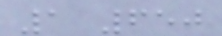1 650
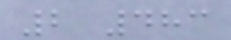2 483
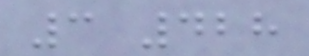3 428
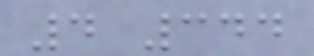4 344
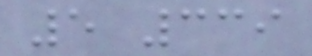5 339
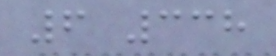6 338
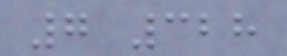7 328
